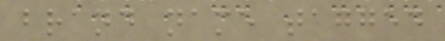brand name tagged
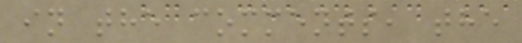in the comments, the
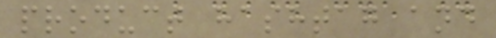product hashtag and
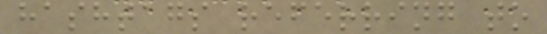hashtags referring to
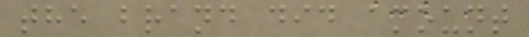the brand did amount
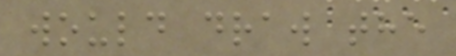would draw the
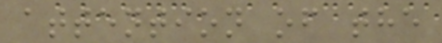attention of the
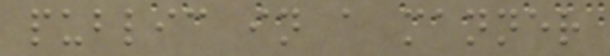public in a manner
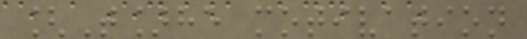[T]he motivation
